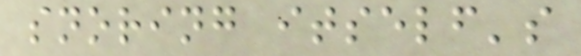snoring itself's
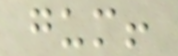gum!
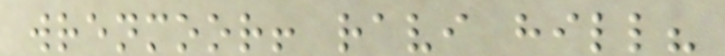wrenmoor! ravi hill?
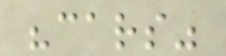"cars"
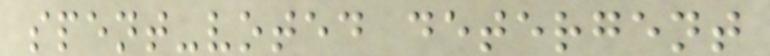spent-voted detergent
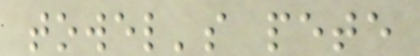towel's pete
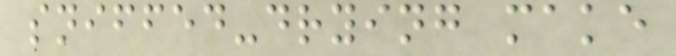sniffed-drying make
